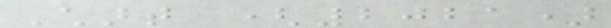Chart (2021)
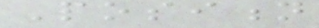Position
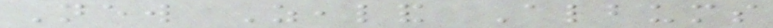New Zealand Albums
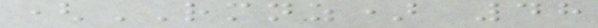(RMNZ) 48
